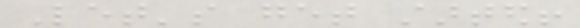Let's get started!
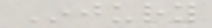Injury
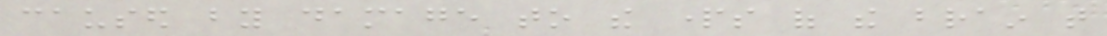caused by damage to the parts of the brain that
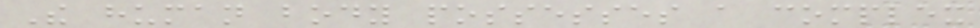The human body possesses a complex
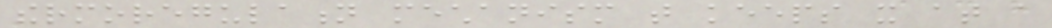thermoregulation mechanism that keeps it at a
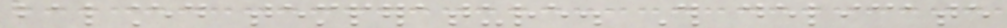balanced temperature. This delicate
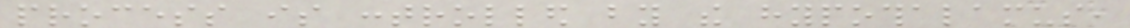process is controlled by the hypothalamus,
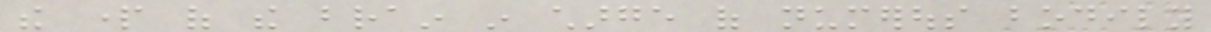the part of the brain in charge of numerous bodily
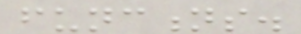functions.
